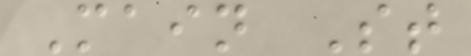Main St
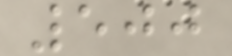500
